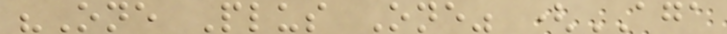"One Plus One" (AGA
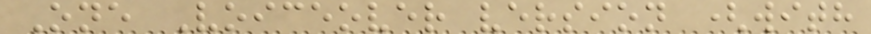One Voiceover version (with
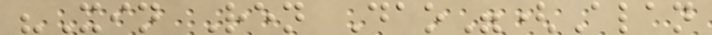"Xin Ren Dao"(Alan
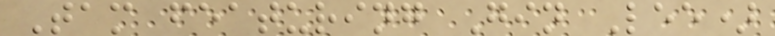Tam featuring Gin Lee)
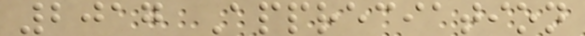2017 Appreciation
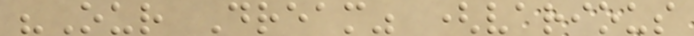"Our Dream" (various
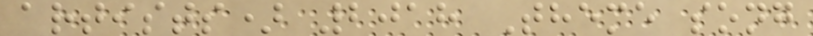artists) 2018 Theme song
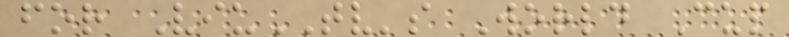for ViuTV's World Cup
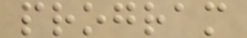program
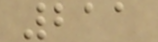211
